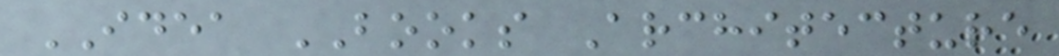IDEA BOOKS Architecture
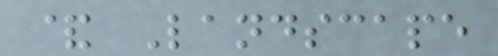& Landscape
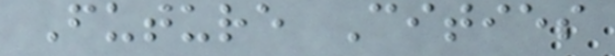Future Cities
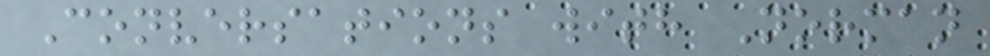Conversations with Norman
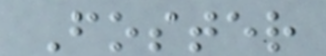Foster
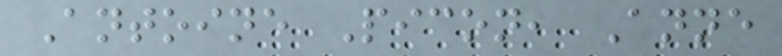Antoine Picon, Anne
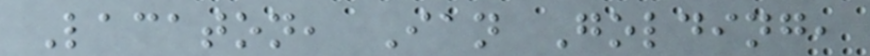Lacaton, Ian Golding,
